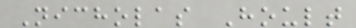Nicholas Hoult
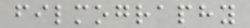filmography
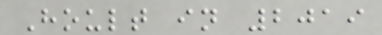Hoult in 2019
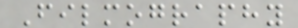Filmography
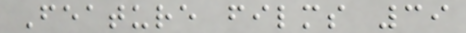Feature films 39
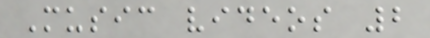Music videos 2
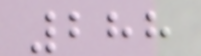288
